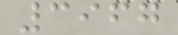3967
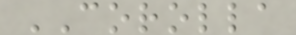COROLLA
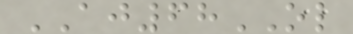AJ68OL
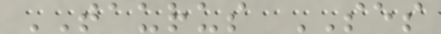TAURUS SES
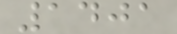1401
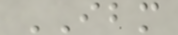IBM
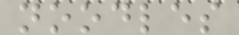noodles
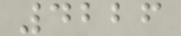4226
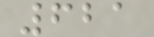621
